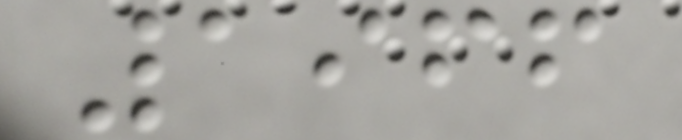1966
